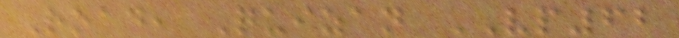Road, Quizan VP62
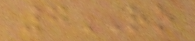7RO
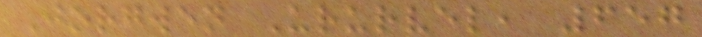Jorgwen Ururvel, 657
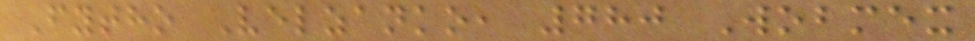Fytho Velzanko, 780 Wobmex
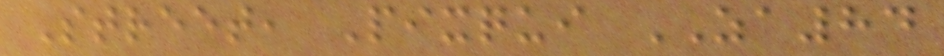Street, Pixqui ZA84
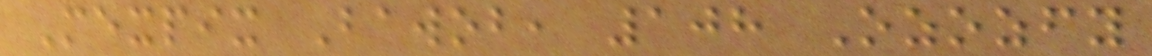Mexpix Bawob, 108 Ozozfy
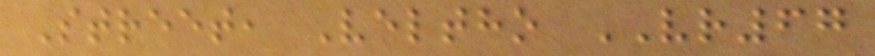Street, Veltho VR67
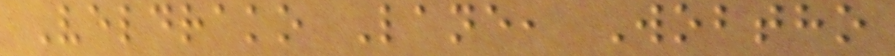Veldrako Lane, Wobtho
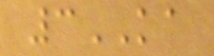3KA
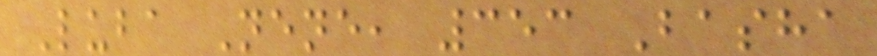Luba Nene, 353 Basha
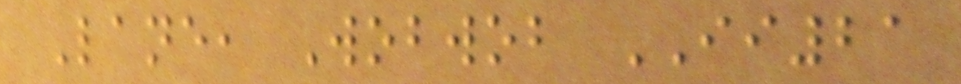Lane, Wobwob II21
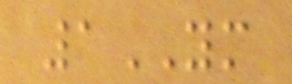1YM
